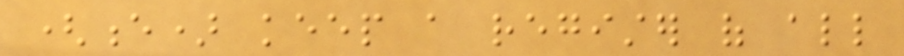(e) keep a register of all
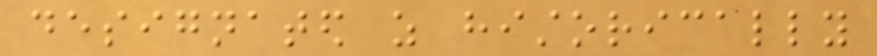designated as historically
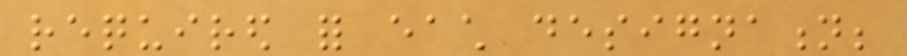required for each designation;
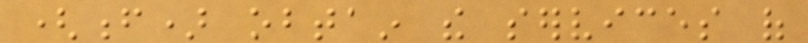(f) obtain the services of
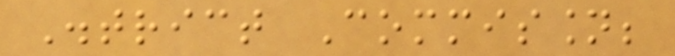District Commission;
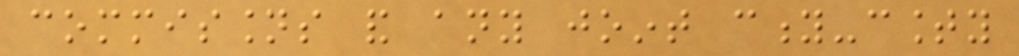commissions and any joint city-county
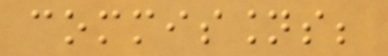commissions;
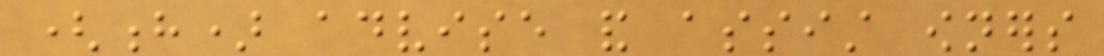(h) advise and assist owners
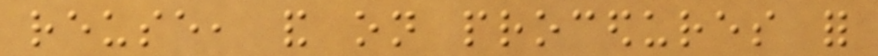reuse, and on procedures for
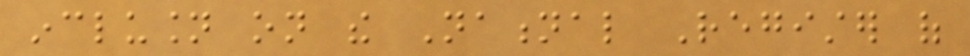inclusion on the National Register of
